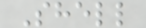Shell
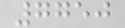7750
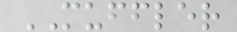MUFFLER
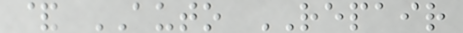& AUTO REPAIR
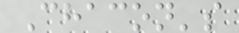Chacon's
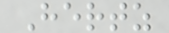Hertz
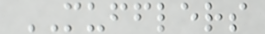MUFFLERS
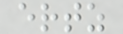ertz
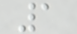1
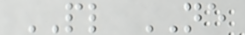PL NE
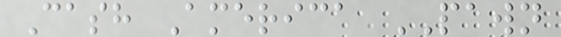Cash America PAWN
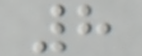8
